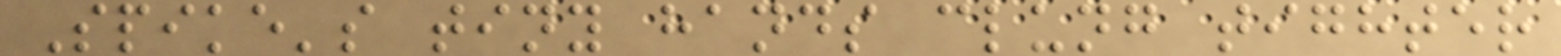Spike's tiny hands clung tighter
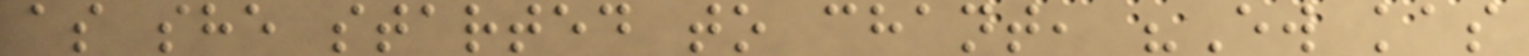as she started to chant, "Ew kas
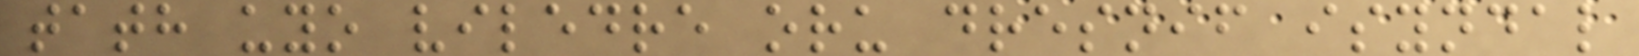tath uyo viledre oru dresnif isyndal
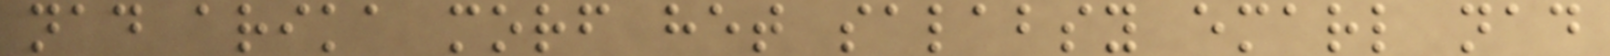nad arika morf het salabsy emarl nad
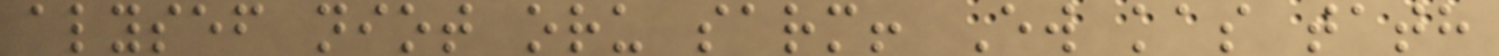alysef niot oru sarm! Ew kas tath
